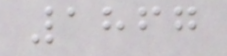1867
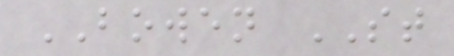BOWEN ST
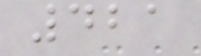421
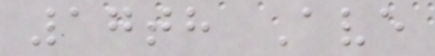17th Ave
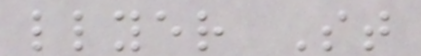llyer St
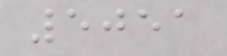5051
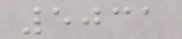5031
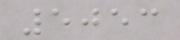5053
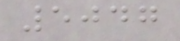5047
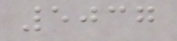5037
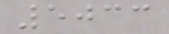5033
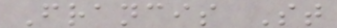Francis St
